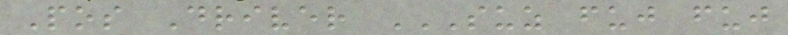Pos Driver SUZ FUJ FUJ
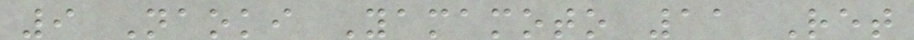9 Naoki Yamamoto 11 Ret
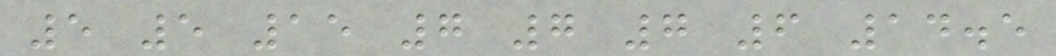5 5 15 7 7 7 6 14.5
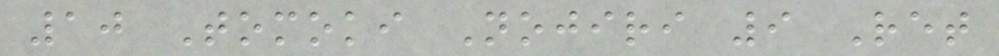10 Tomoki Nojiri 9 Ret
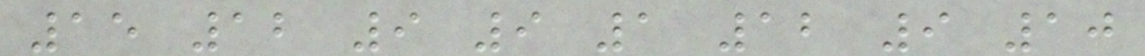15 12 9 9 1 12 9 10
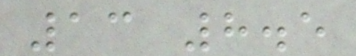13 8.5
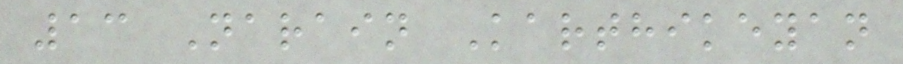13 Narain Karthikeyan
